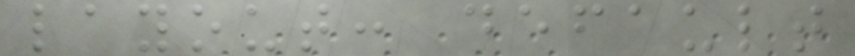layout: default
